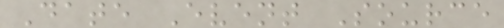Date Event Source
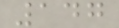147
